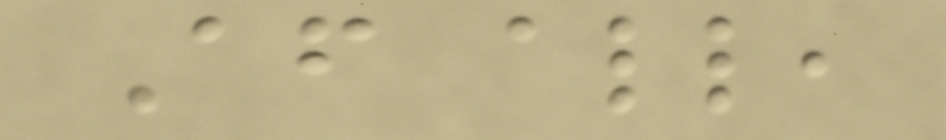After all,
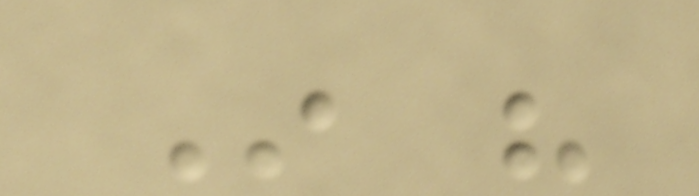In his
